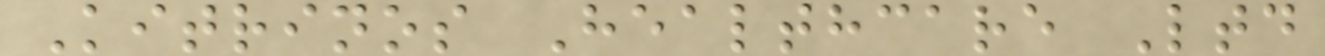Kitrinos Healthcare Ltd
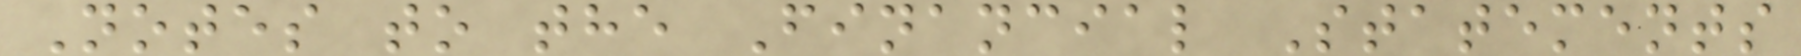Notes to the Financial Statements
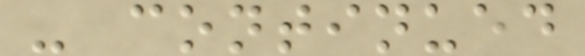- continued
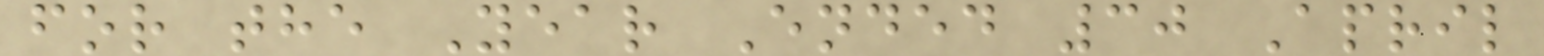for the Year Ended 30 April
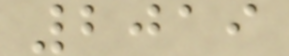2019
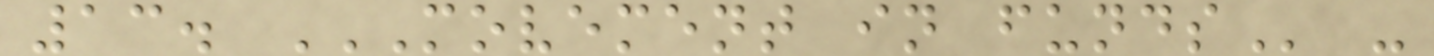13. MOVEMENT IN FUNDS -
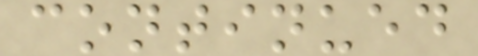continued
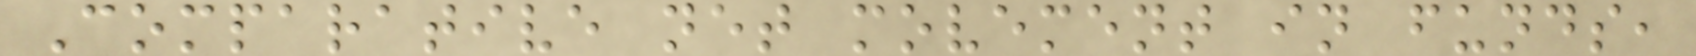Comparative net movement in funds,
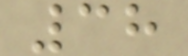38
